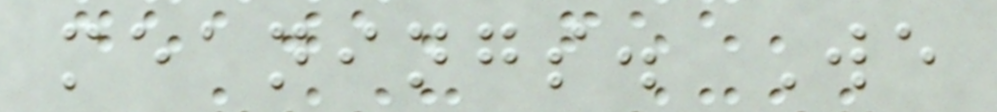meanings. We
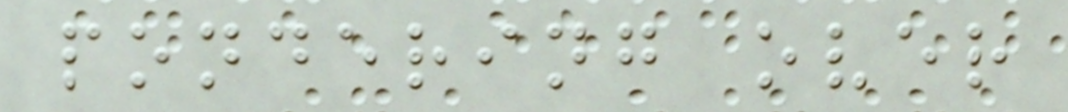pondering over
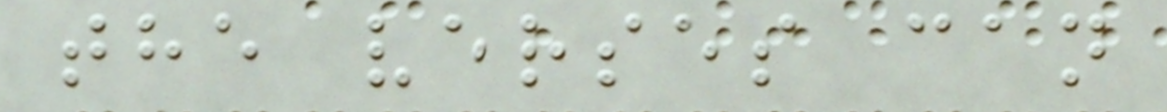the verses can
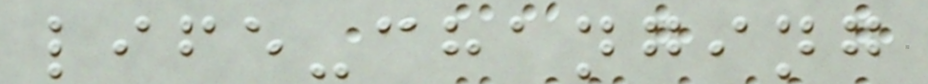life-changing
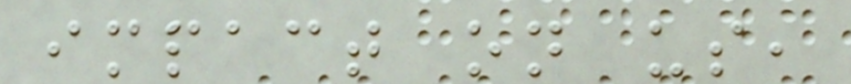impact on us,
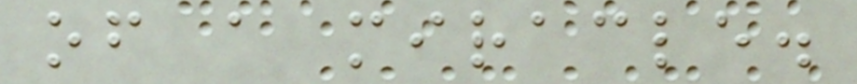of a miracle.
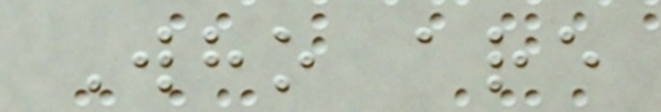Who are
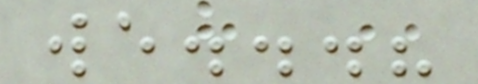we...?
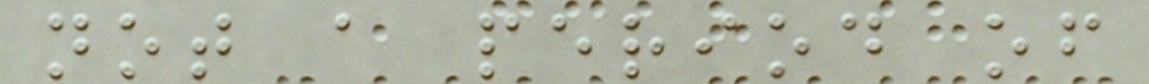not a period of
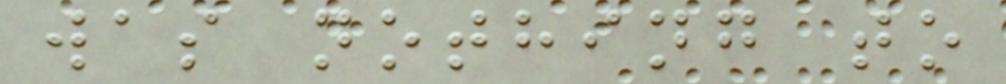was nothing to
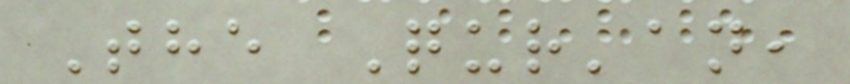The Qur'an,
